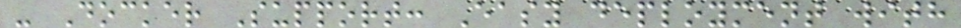- Docker Support: Easy deployment with
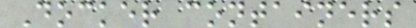Docker containers
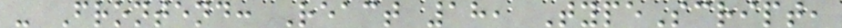- Frontend: React 18, TypeScript,
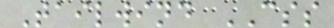Tailwind CSS
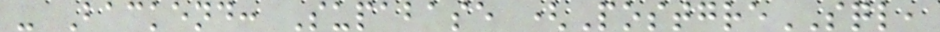- Backend: Supabase (PostgreSQL,
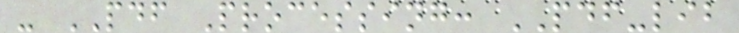- PDF Processing: PDF-lib
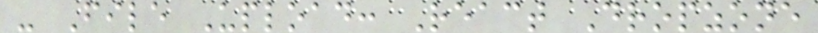- File Upload: React Dropzone
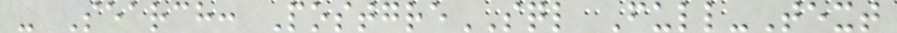- Search: PostgreSQL Full-Text
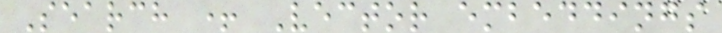Search + Vector embeddings
